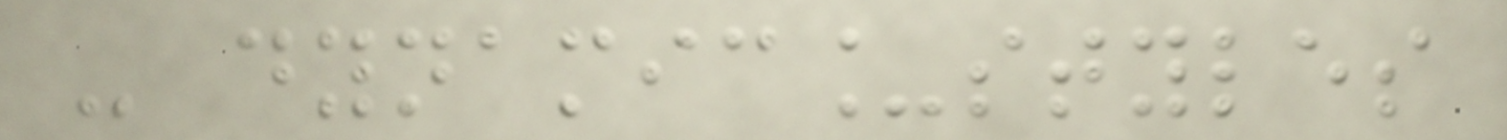- dynamic_styles
